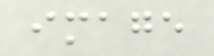image
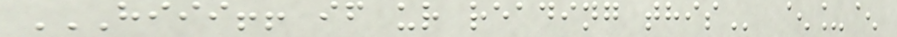HIII!! IF UR READING THIS ^_^
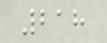218
